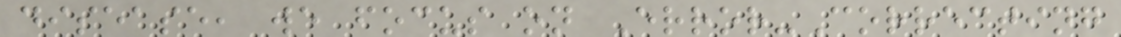disease, we focus on Error-Correcting
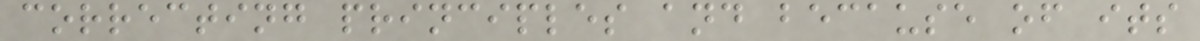correcting principles and because of its
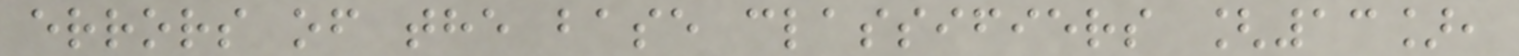errors of the base classifiers [13],
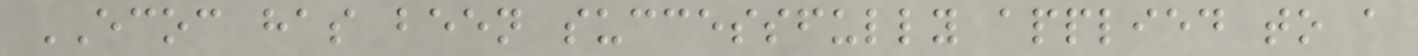ECOC has been successfully applied to a
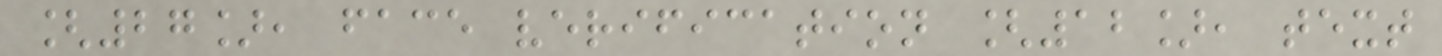[27], face verification [12], text
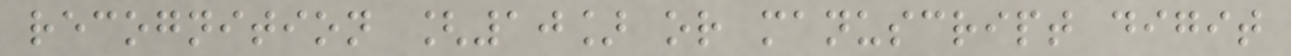recognition [10] or manuscript digit
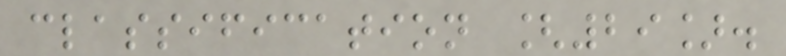classification [29].
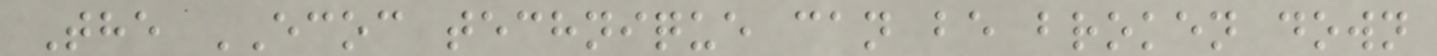The ECOC technique can be broken down
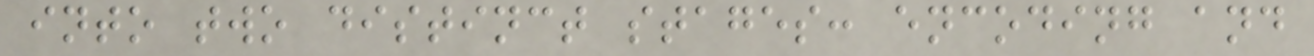into two distinct stages: encoding and
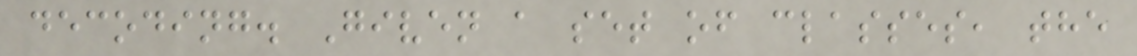decoding. Given a set of classes, the
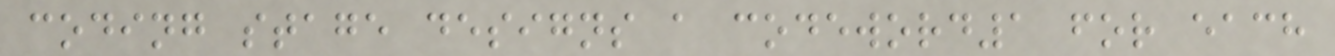coding stage designs a codeword1 for each
